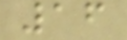16
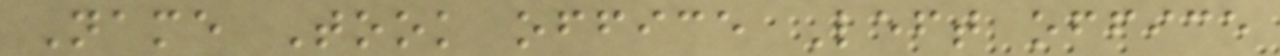Name Took office Left office
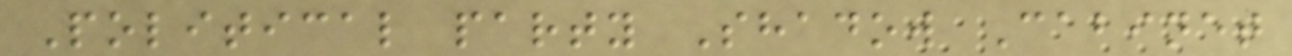Political party Shadow Cabinet
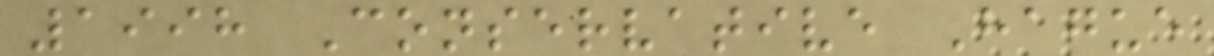1998 Conservative Hague
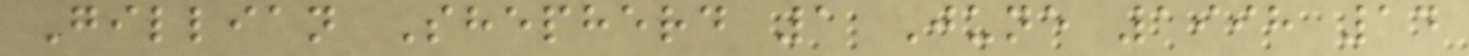Gillian Shepherd 1 June 1998 14
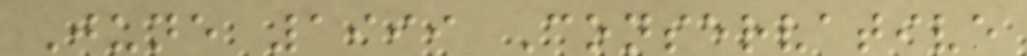June 1999 Conservative
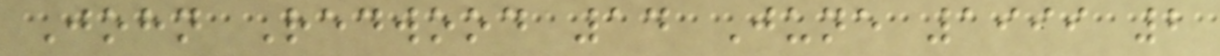John Redwood 14 June 1999 2
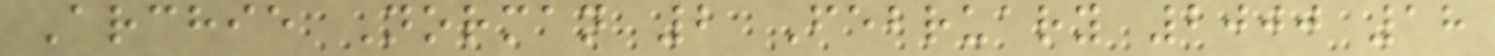Archie Norman 2 February 2000 18
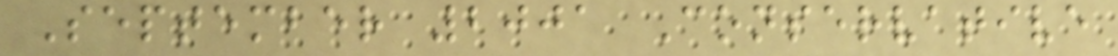September 2001 Conservative
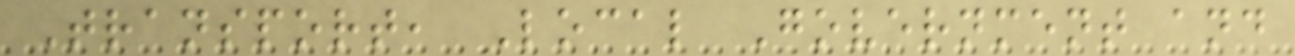Transport, Local Government and
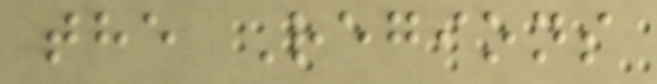the Regions
